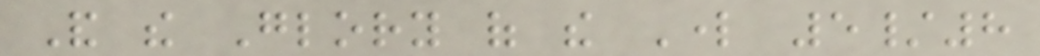And the Glory of the Lord 5/8
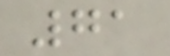71
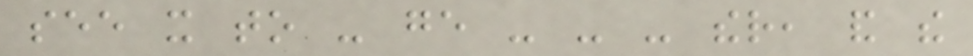see it to - ge - - - ther, and the
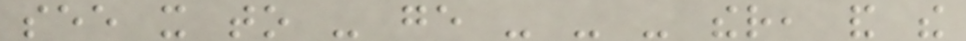see it to - ge - - - ther, and the
